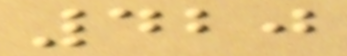420
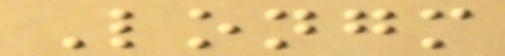Longm
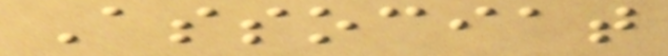Associat
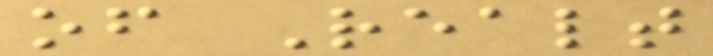of Realt
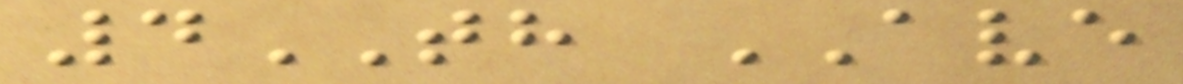4TH AVE
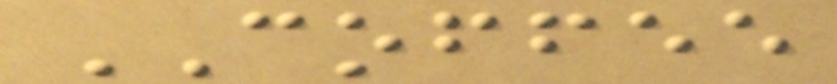COFFEE
